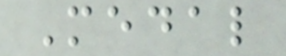Medal
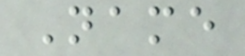Name
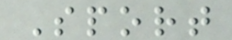Sport
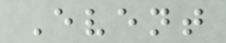Event
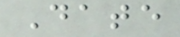Date
